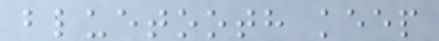bluetooth keep
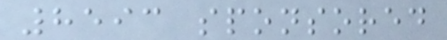8593 sponsored
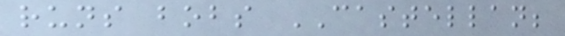runs bobs CASTELLAN;
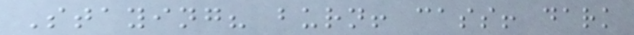Staying? burn! cass! dark
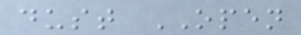dust OPEN
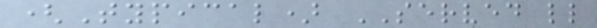(Typical) SERVED ll
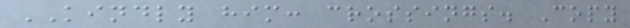KINDLY him: crossings. Copy
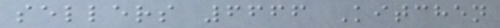sellers 6666 Kitchen
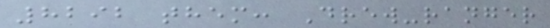8292 them: Drew-ranger
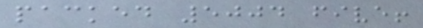packed 5004 five!
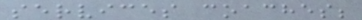services coaches;
